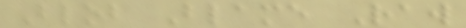Blob Blame Raw
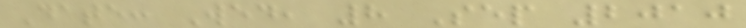Date: Wed, 8 Sep 2010
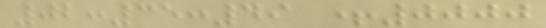02:35:49 +0000
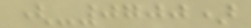(-0700)
